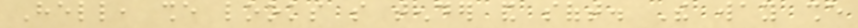Hell, she looks so tender and soft. The way she
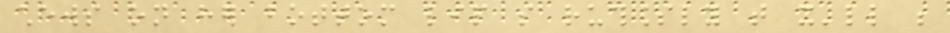chews on her bottom lip so ruthlessly that it'll be
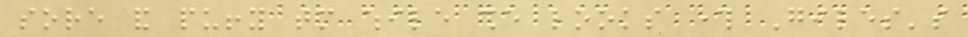sore and puffy tomorrow while she looks through Giles's
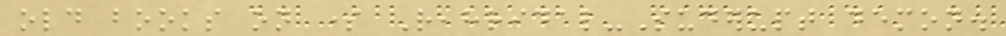old books on some Reahridal-Suderupt demon.
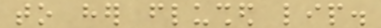to her flushed lip.
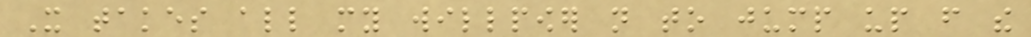It takes all my willpower not to jump up from the
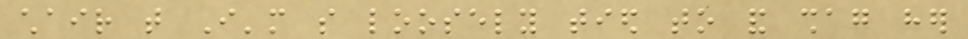chair that I'm so loosely tied to and shag her
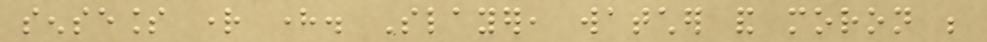senseless right here. Slayer, watcher and moron be
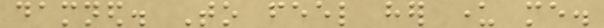damned. To feel her under me.
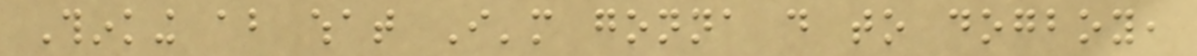Thinking about what I'm gonna do to dogboy,
